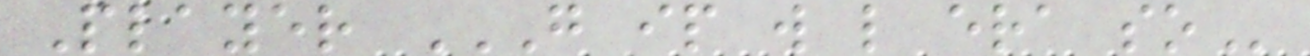Player G IP W L ERA SO
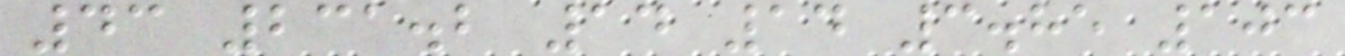43 231.2 14 14 3.85 103
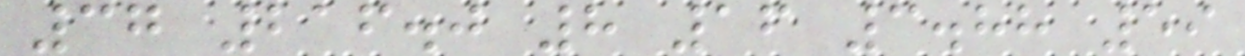37 216.0 8 16 3.88 59
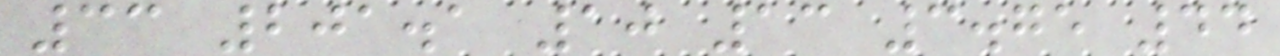33 201.1 10 13 3.75 44
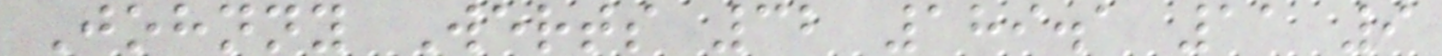Johnny Werts 32 189.1 11 9
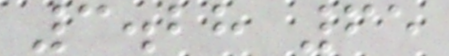3.28 65
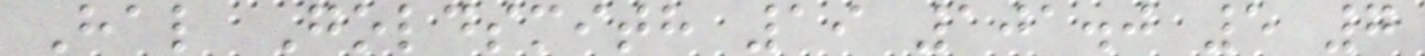Hal Goldsmith 19 101.0 5 7
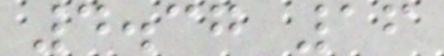4.37 16
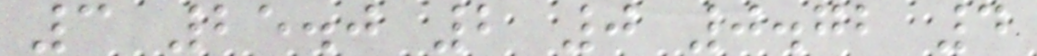3 25.0 2 0 0.72 4
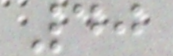40
